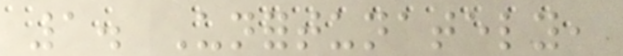1. Unfortunately,
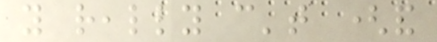you really can't (and
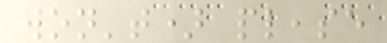won't) please
